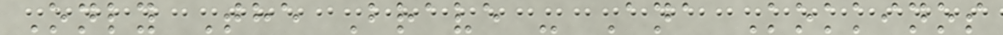Only The Brave - Ana Kokkinos
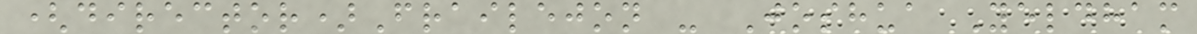(director)Frailejon - Joshua Yeldham
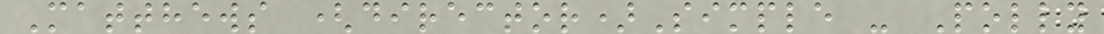Matthews (director)Simple - Polly
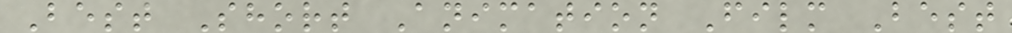Best Short Animation Film Best
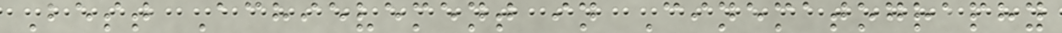Best Achievement in Cinematography
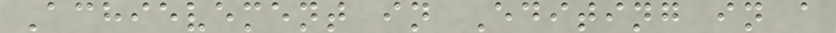Achievement in Editing in a
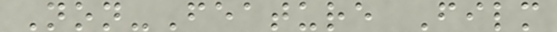Non-Feature Film
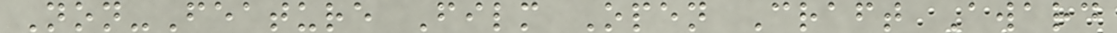Non-Feature Film Open Craft Award
